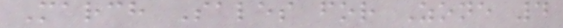March Sales for Zone 4
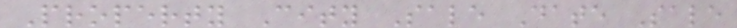Property City Sale Date Sale
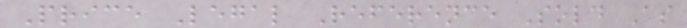Price Legal Reference Sold As
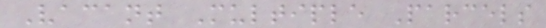Vacant Multiple Parcels
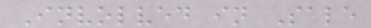Involved in Sale
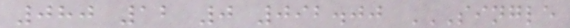080 12 0 092.00 SINGLE
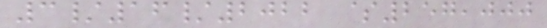3/16/2022 $257,000
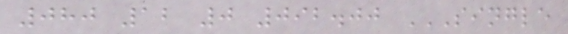080 12 0 092.00 SINGLE
